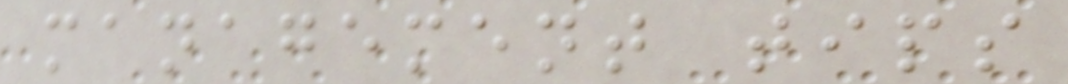management tips
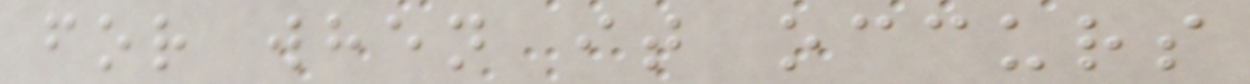for when it occurs
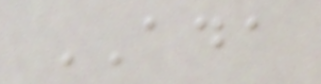ADA
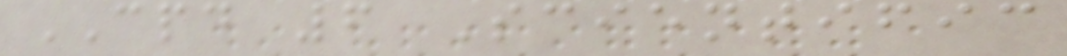CPD 6 Scientific
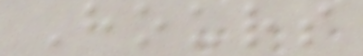Hours
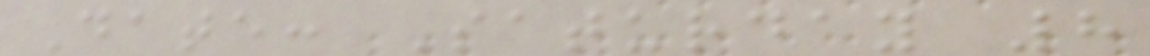Date: Saturday 8
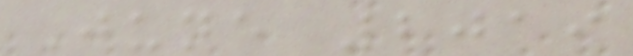June 2019
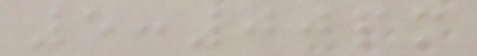5:00pm
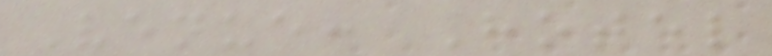Venue: Hotel
